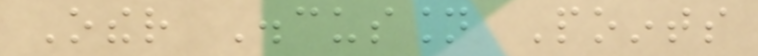Other Discussion Points
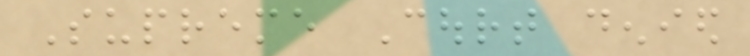Supreme Court denied
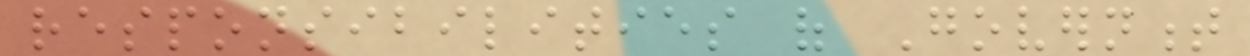responsibilities of Government
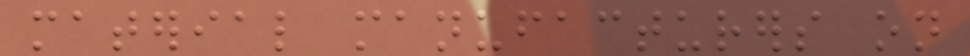material manufacturers on
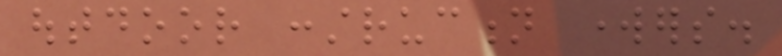outdoor construction workers.
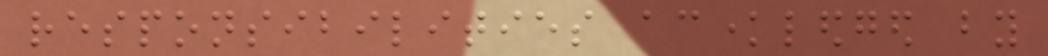responsibilities acknowledged by
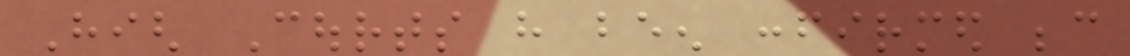High Courts have been confirmed because
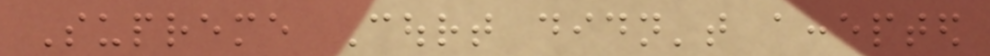Supreme Court didn't accepted
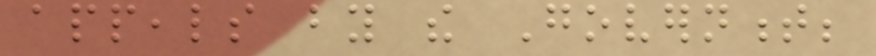appeals by the Government;
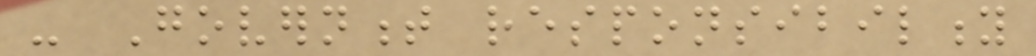- Government responsibility
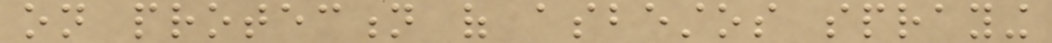on protection of asbestos spraying
